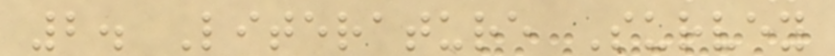2. Literature Survey
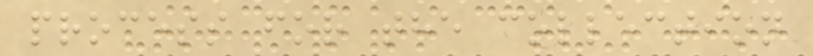process for the collection
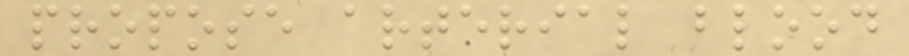propose arterial blood
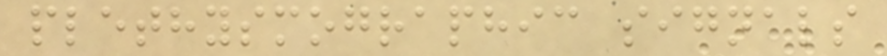plethysmographic signals
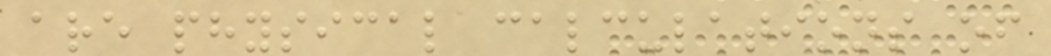are physical calculations of
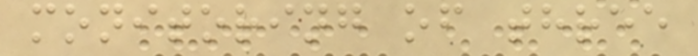monitoring of three
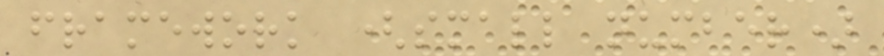framework (small number)
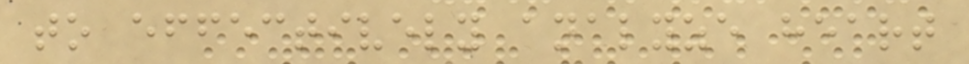to effectively analyze heart
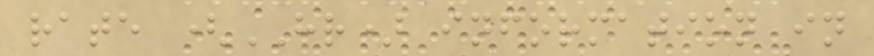rate (HR) information in
